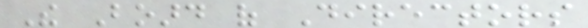The Board of Directors
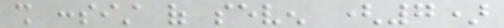shall consist of seven (7)
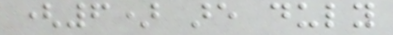(6) are duly
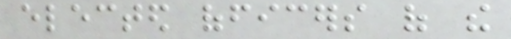elected officers of the
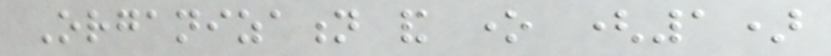Organization and one (1)
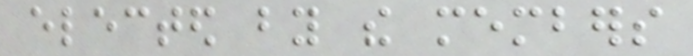elected by the members
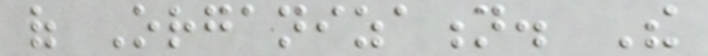of Organization. The
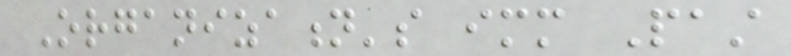Organization's immediate Past
